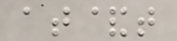at&t
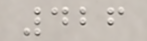426
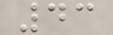43
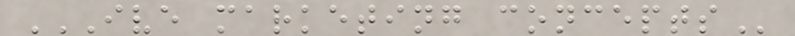IVE MARKETING CONCEPTS
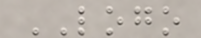LOGO
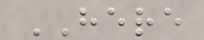HERE
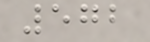572
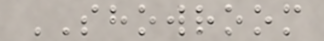SHOWROOM
